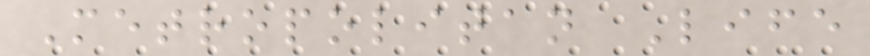Metropolitan Life
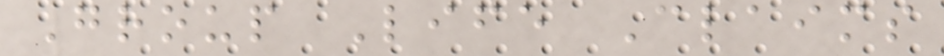Group Life Claims
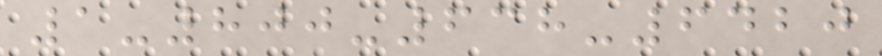1-800-638-6420
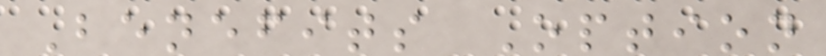Benefits Option
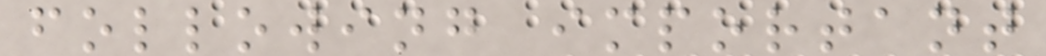following important
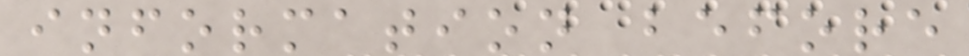information before
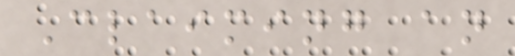Claiming an
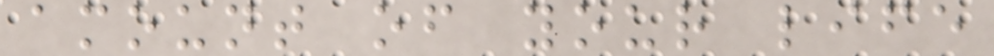amount of your life
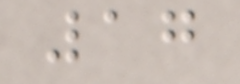17
